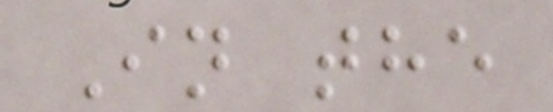In the
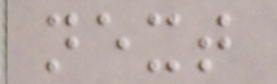next
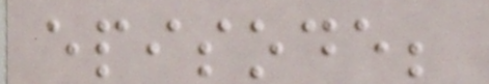episode;
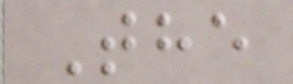The
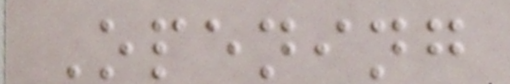Opening
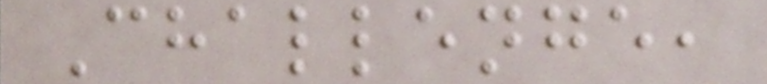Challenge,
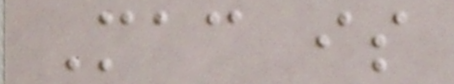Mac is
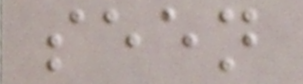seen
